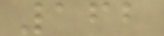162
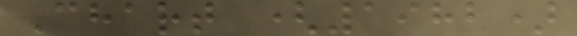Chart (1982)
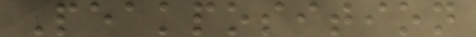Peakposition
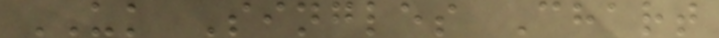UK Singles Chart
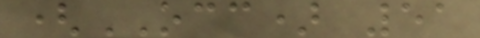(OCC) 51
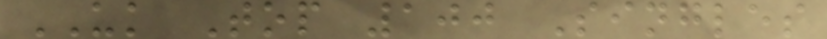UK Top 100 Singles
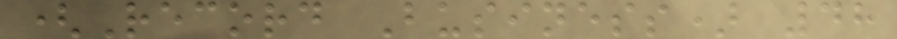(Record Business) 48
